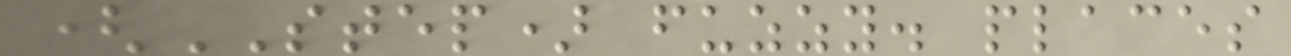(STEP) fuzzy. places
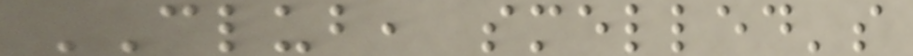CLUB, smelled's
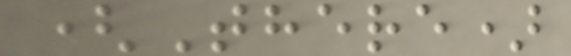(There)
